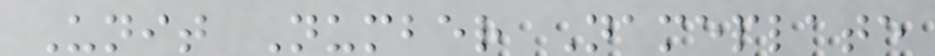Unit Number Nameplate
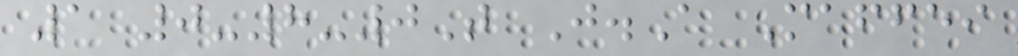1 0-8-0T J.A Maffei
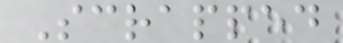Scrapped
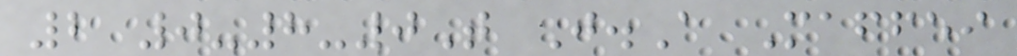2 0-8-0T J.A Maffei
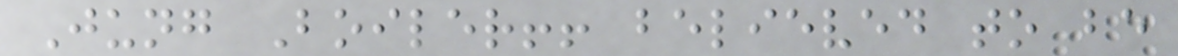Jung Boiler!! believed to be
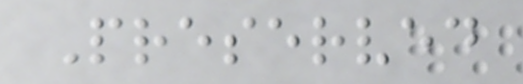Preserved
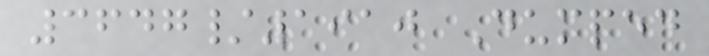3647/1910 Dumped
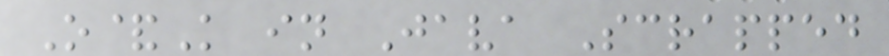O&K in Java Scrapped
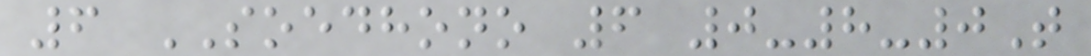6 SOEDHONO 6 0-8-0T
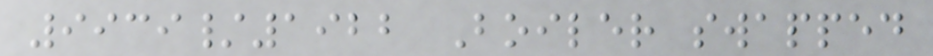9939/1922 Boiler swapped
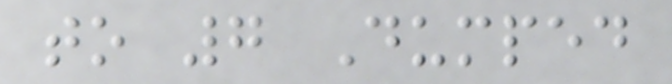to 7 Dumped
